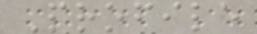Profile
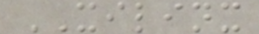XILINX
